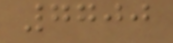7700
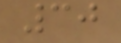30
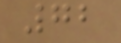72
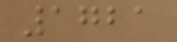1721
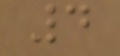4
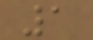1
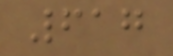617
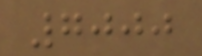7000
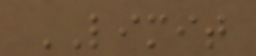LIMIT
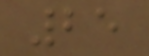25
